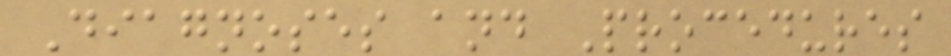Diagnoses and Procedures
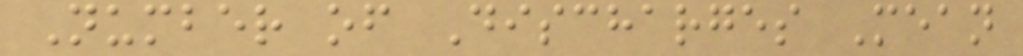Number of Discharges Mean
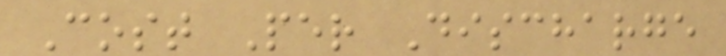Cost Per Discharge
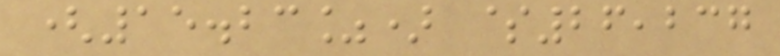(15.23%) $26,237
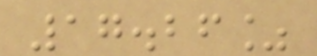17.26%
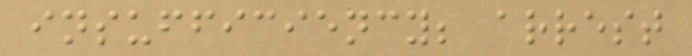insufficiency; arrest
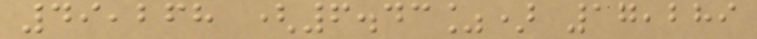49,268 (6.43%) 17,289
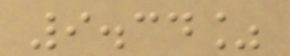9.34%
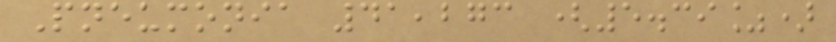Pneumonia 41,273 (5.39%)
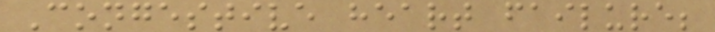Congestive heart failure;
